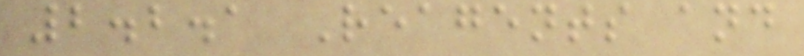2.2.1 Reagents and
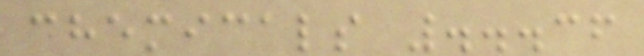chemicals ...36
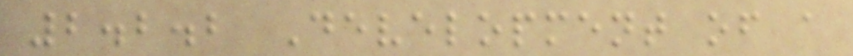2.2.2 Development of a
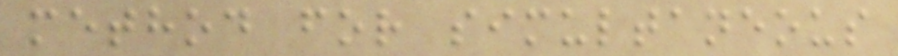method for simultaneous
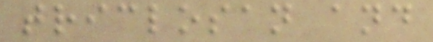triclosan and
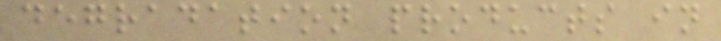degradation products in
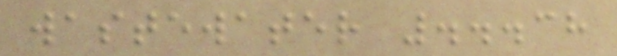wastewater ...38
